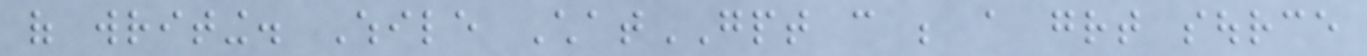of writing. While ChatGPT can be a great source
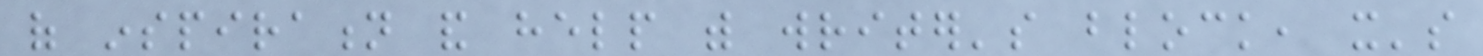of inspiration and help with writer's block, it's
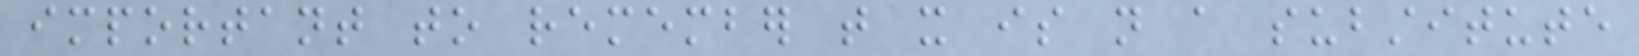important to remember that it is not a substitute
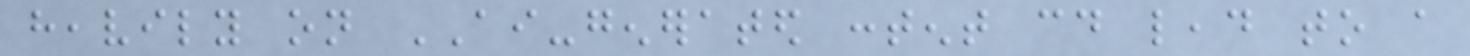heavily on AI-generated content could lead to a
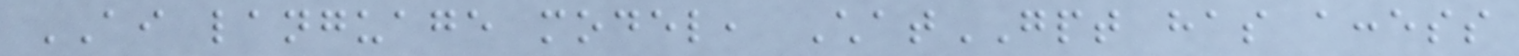AI language model, ChatGPT has access
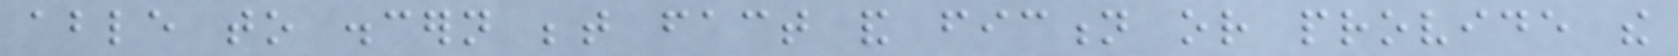able to discern between fact and fiction or provide the
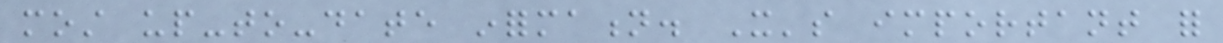most up-to-date information. It's important for
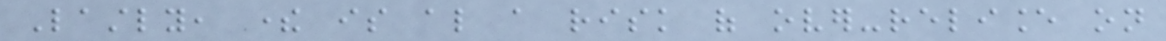Lastly, there is also a risk of over-reliance on
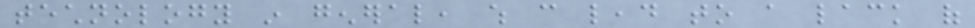technology in general, which can lead to a lack of
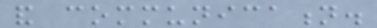and communication.
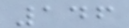146
